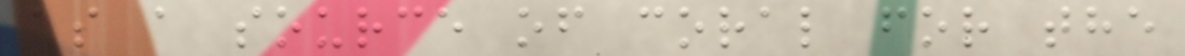as a source of coral for the
